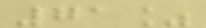71%
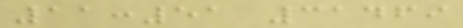11:51 31469
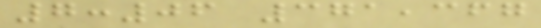7:06 371,367
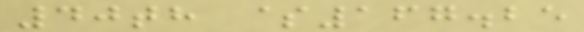40th $167.25
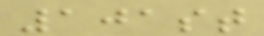101st
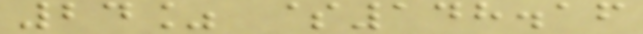24% $148.16
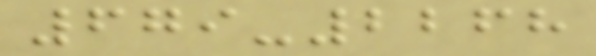679-2268
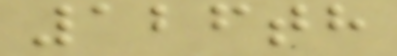126th
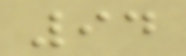94
